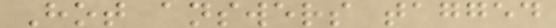Hot answers tagged
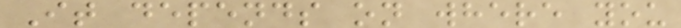It depends on where you
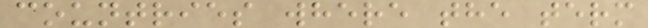countries where the term
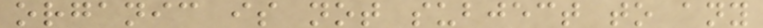organic is not subject to any
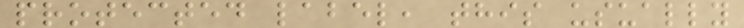protected label, this usually
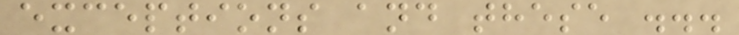exceptions and these ...
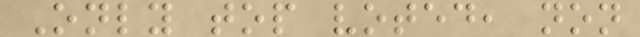Only top voted, non
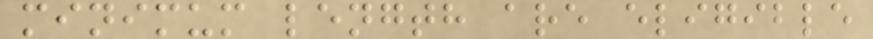minimum length are eligible
